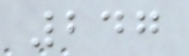247
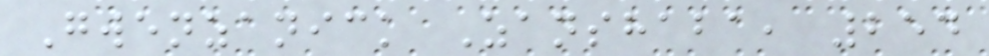Gwenzanick Zanshaba, 254
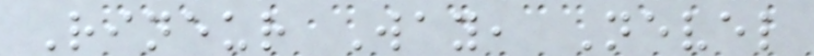Rineur Way, Nevel
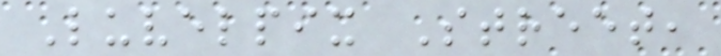Luvelpix Street,
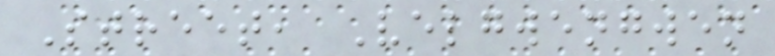Street, Velgwengwen
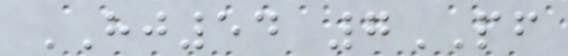HJ54 7PF
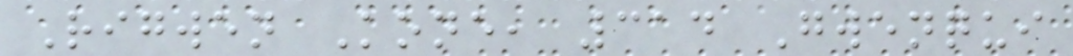Rigwen Kone, 314 Gwenqui
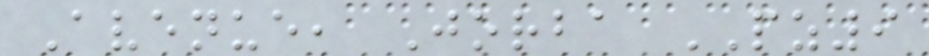Avenue, Jorba PZ9
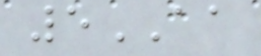5AA
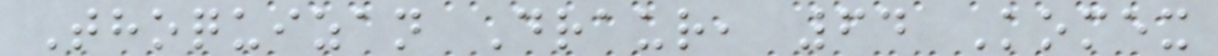Thoquizan Draur, 64 Komex
